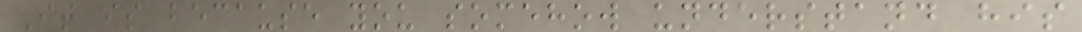It is because you somehow understand his
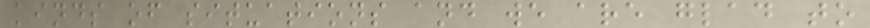kinds of situations and we are glad to
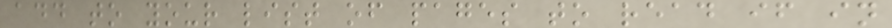add to your list of pages to read if in
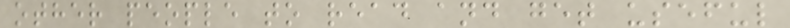other people to read and get useful
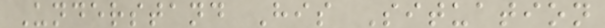Understand His Situation
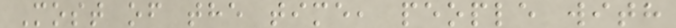Most of the time, people with
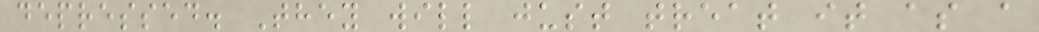depressed. They will just treat it as a
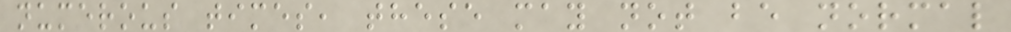numerous times, these may not be normal
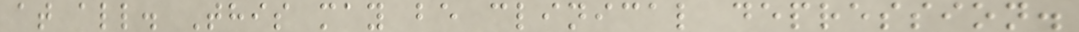at all. This may be clinical depression.
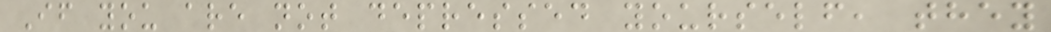If you are not depressed yourself, they
